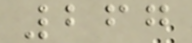267
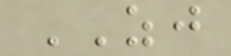ZJ
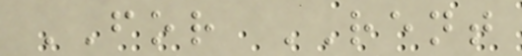FOR RENT
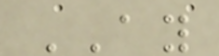AY
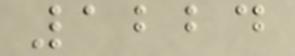1224
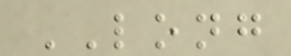LONG
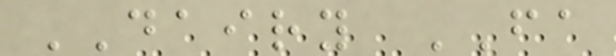DAIRY FA
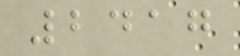2417
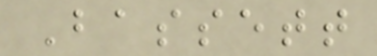Bassett
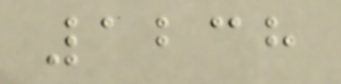1238
